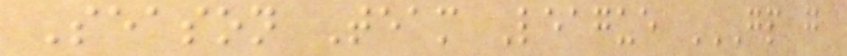Season Team League GP G
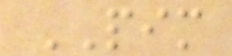PIM
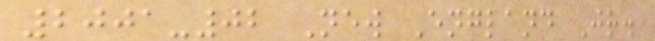2001-02 New England Jr.
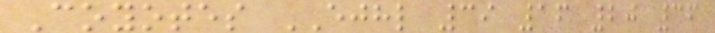Coyotes EJHL 39 16 20 36
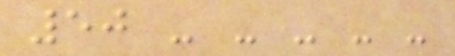50 - - - - -
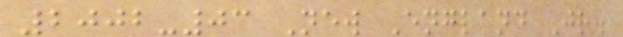2002-03 New England Jr.
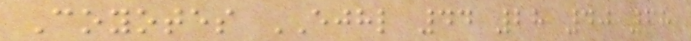Coyotes EJHL 44 28 40 68
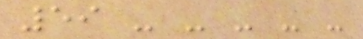59 - - - - -
